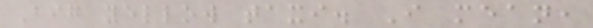Big yellow taxi. I mean,
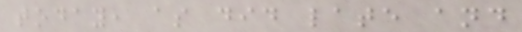today, as did late and
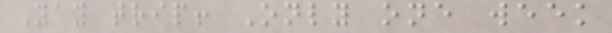Yay trip! Only one week
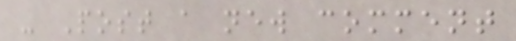- Post a new comment
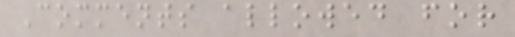Comments allowed for
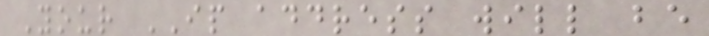Your IP address will be
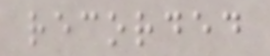recorded
